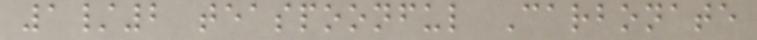1/2 teaspoonful Carbonate
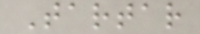Tartar
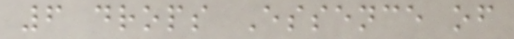6 drops Essence of
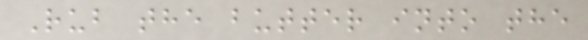Rub the butter into the
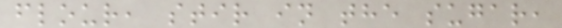flour, stir in the sugar,
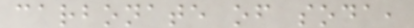carbonate of soda,
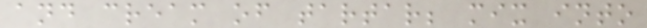and cream of tartar; mix into
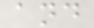and
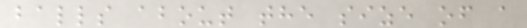balls about the size of a
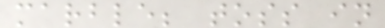marble; toss in
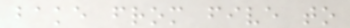bake from five to
